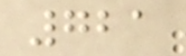721
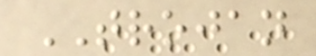TROJAN
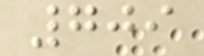709
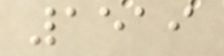1519
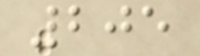205
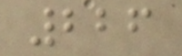226
